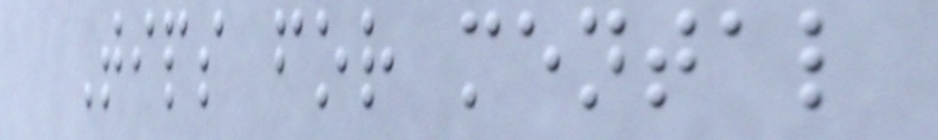Tips for mental
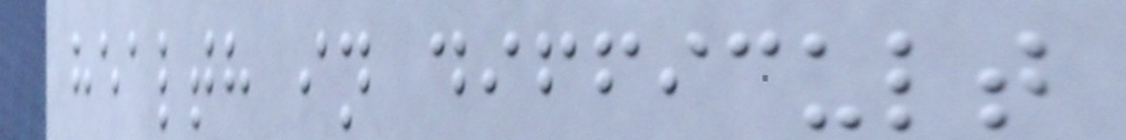health in difficult
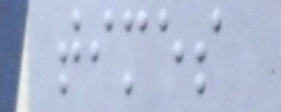times
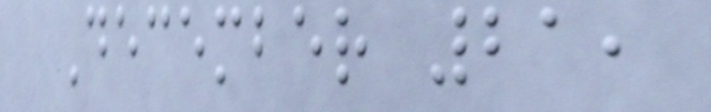December 21,
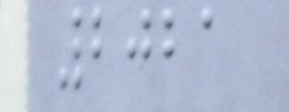2021
